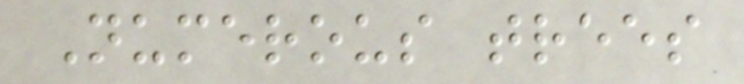Numerous trees
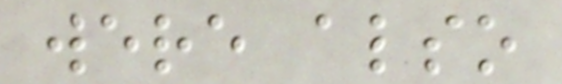were also
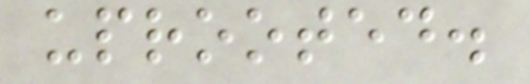uprooted.
